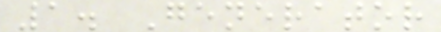1. Generator
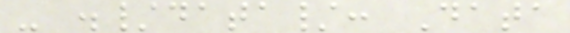- ./data/: Data
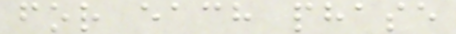for each phase
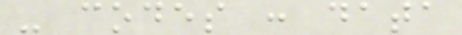- codes : data
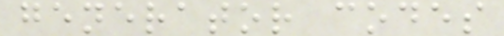generator codes
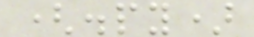(.py)
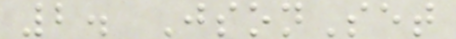2. JsonSet
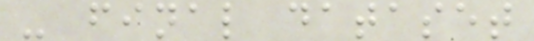- final dataset
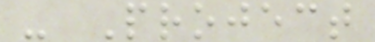- Project
